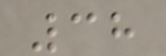38
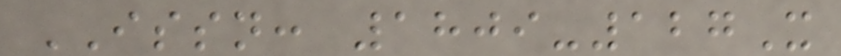ISSN: 1809-127X
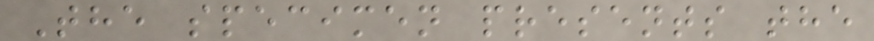The specimen presents the
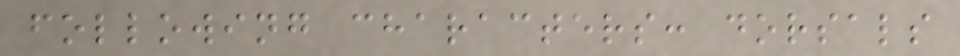following characters: dorsals
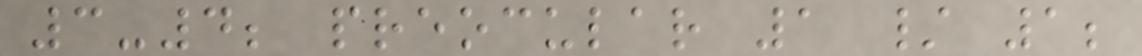3-4; preocular 1 / 1;
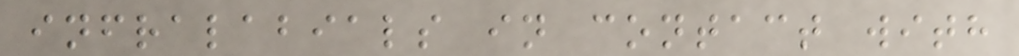infralabials in contact with
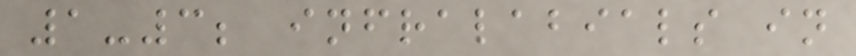1-3; infralabials in
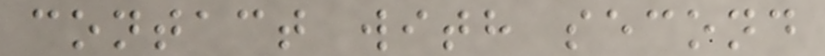contact with second
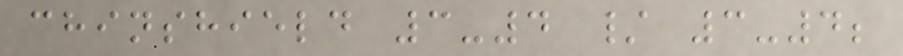chinshield 3-4 / 3-4;
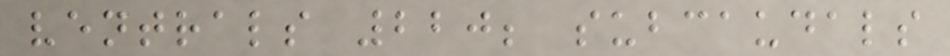ventrals 220; subcaudals
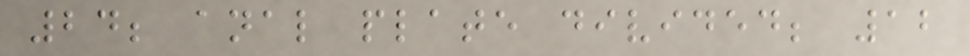24; anal plate divided; 12
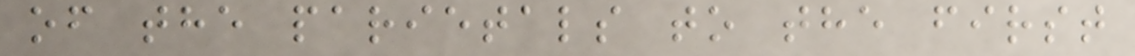of the parietals to the first
